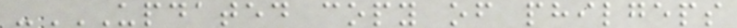-UPDATED COPY OF PHILGEPS
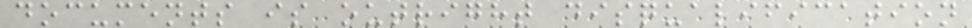documents is outright disqualification
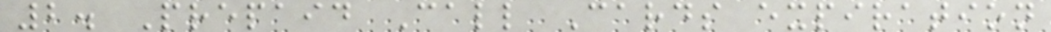2. Prepaid Call Cards expiration
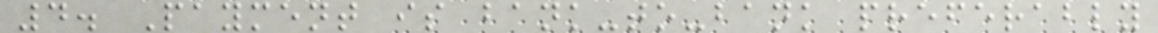4. Payment is bank-to-bank preferably
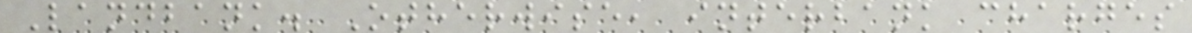Landbank. Otherwise, interbank charges
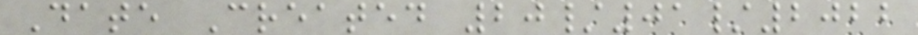Date Created 20/01/2022
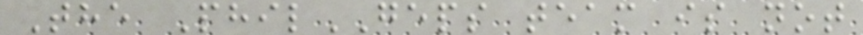The PhilGEPS team is not
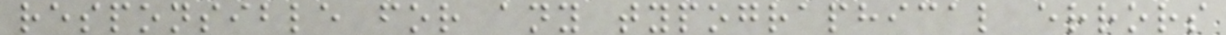responsible for any typographical errors
